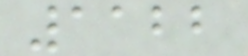1122
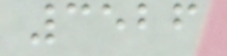3526
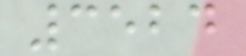3524
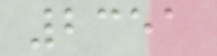2351
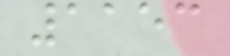1153
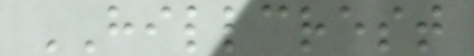HILLCREST
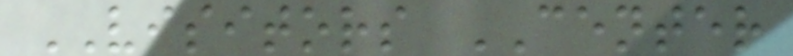VISITORS CENTER
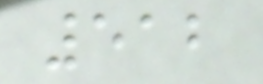512
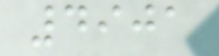4901
